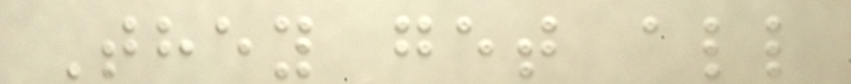They get all
